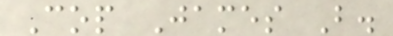Cop James B.
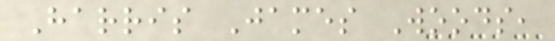Harris James Woods,
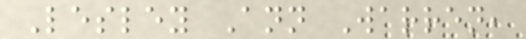Lesley Ann Warren,
